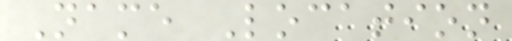Name Location
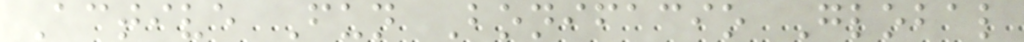Active Fun Bonifacio Global
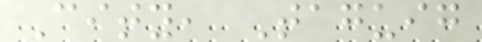City, Taguig
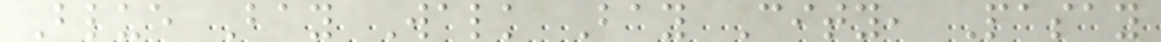Blue Bay Walk Bay City, Pasay
